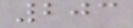203
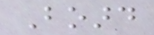Board
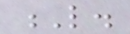L.
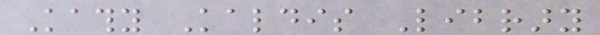Kathy Kaldis Library
